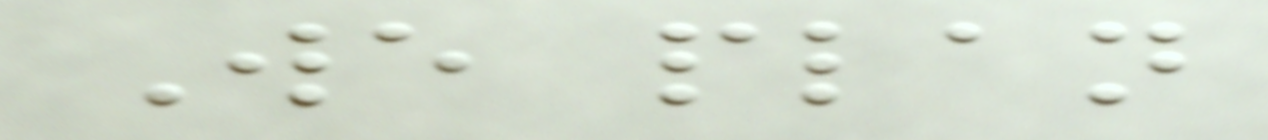We plan
